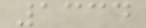1334
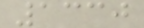1330
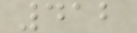412
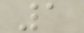1
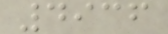4936
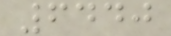6440
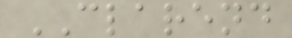CLAREND
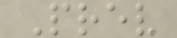Prev
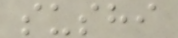sushi
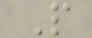P
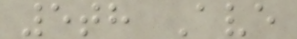5th Ave
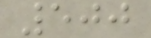500
